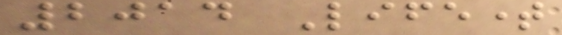2014 Lifetime
